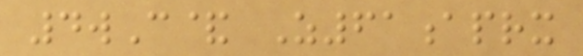4wC& Z61aprx
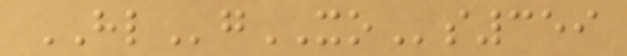HLgXOs359
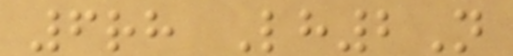6rh Lh2N
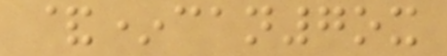&*can7ox
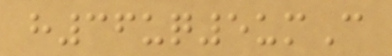h36uq5umC
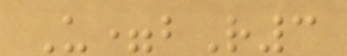U=bR3
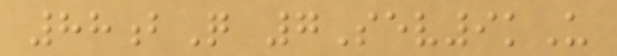88bQ 7Sev9kU
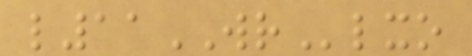l11WRlxo
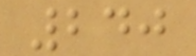240
